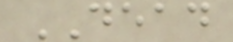DEAD
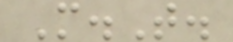M.T.
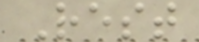Rest
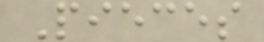Pieces
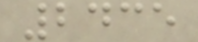2435
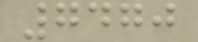7470
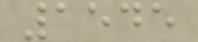1545
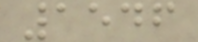1546
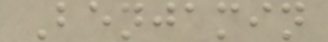Benjamin
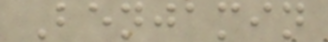Benjamin
